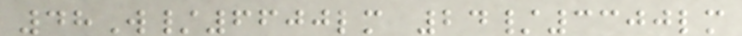48W/6600lm 24/3300lm
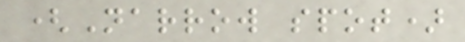(Narrow spot)
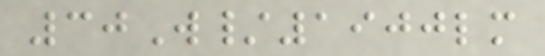30W/1900lm
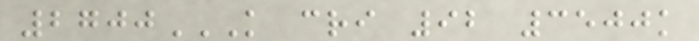2700K CRI 92 3500K
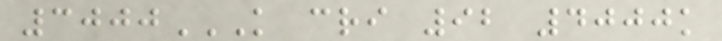3000K CRI 92 4000K
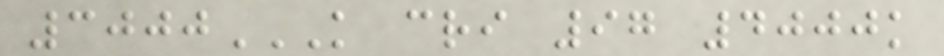3000K CRI 97 4000K
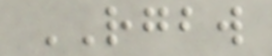RGBW
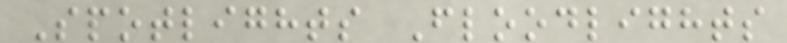Spotlights Floodlights
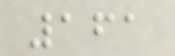161
